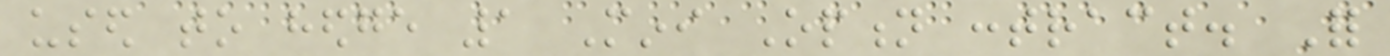used to hedge 1 Mini Option contract. For
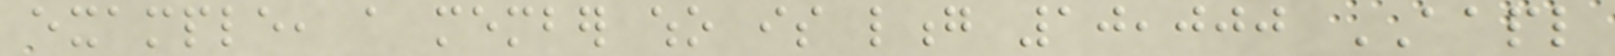example, a member who is long 10,000 AAPL
